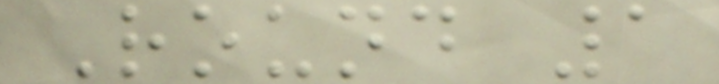Round 1
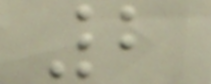2
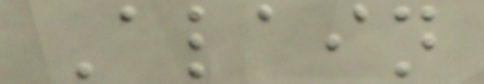Alain
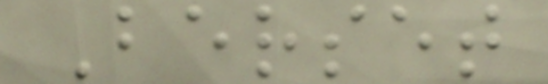Berset
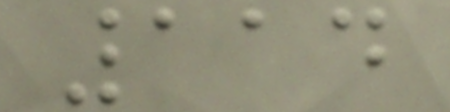114
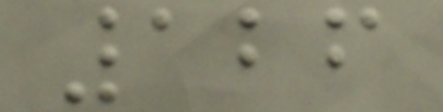126
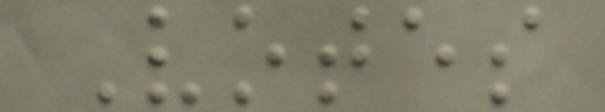Votes
